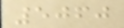5060
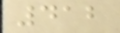412
